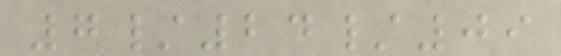7/24/09
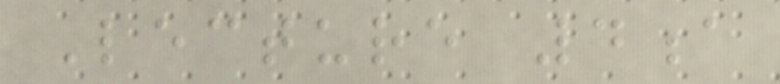Lecture 4a
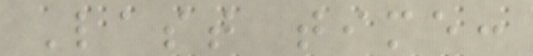Last time:
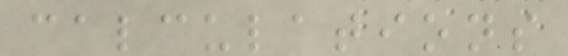calculations
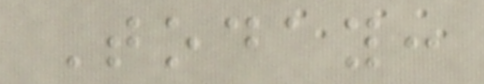Today:
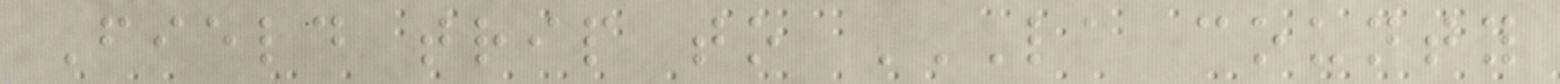Field trip to LA COUNTY
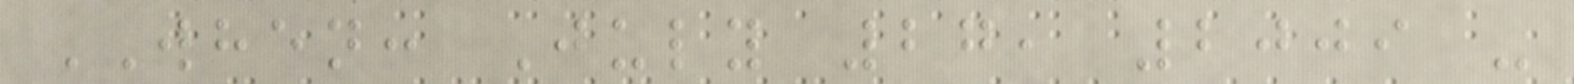WHEN: July 27, 2009 -
